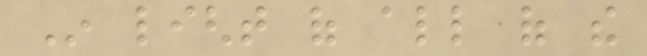In light of all of the
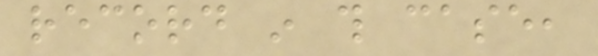record in this case,
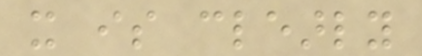it is clearly
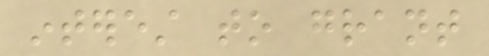interest to grant
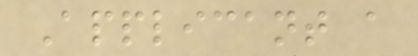Applicant a
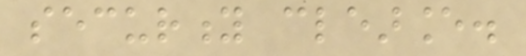security clearance.
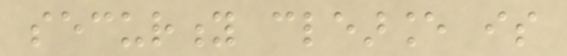security clearance is
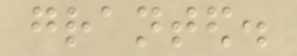granted.
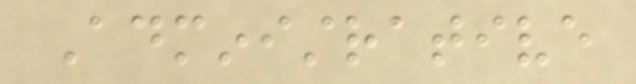Administrative
